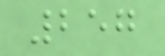257
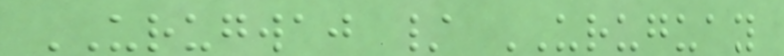URUGWAJ / URUGUAY
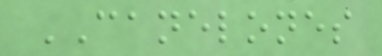CANELONES
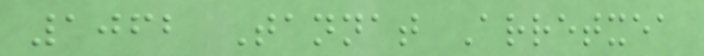1062 Tannat Arretxea
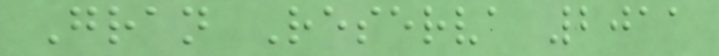Gran Reserva 2011
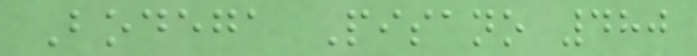Bodega Pisano 480
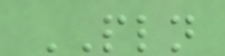PLN
